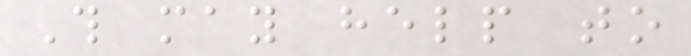This may help to
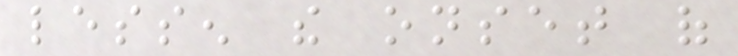lessen the onset of
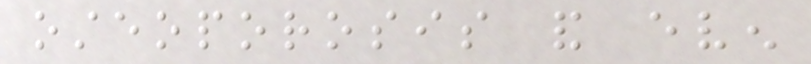osteoporosis and even
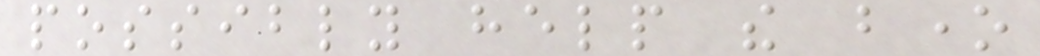possibly help the bone
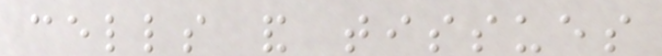cells and tissues
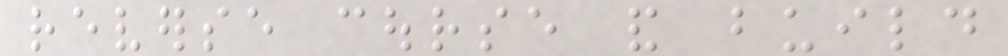reverse course and build
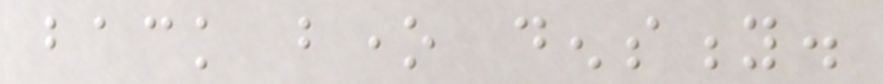back bone density.
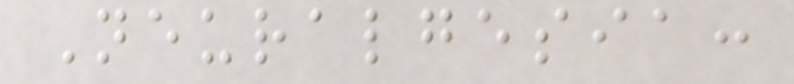Neuralgesia:
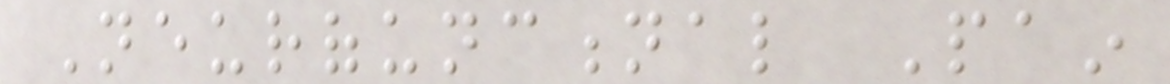Neurofunctional Pain
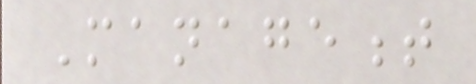Management
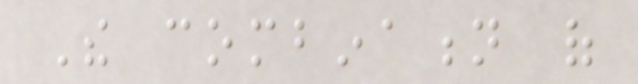The combination of
